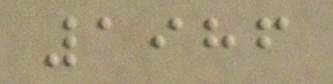1986
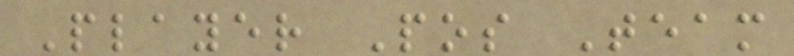Player Pos Team
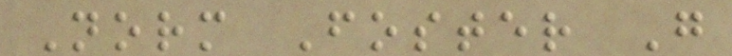Norm Foster G
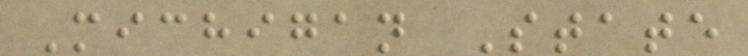Michigan State
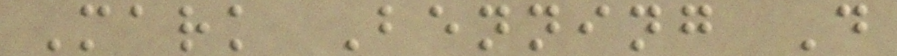Mark Benning D
